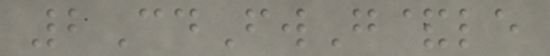2CdFwG&le
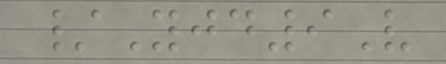/Yjd9V
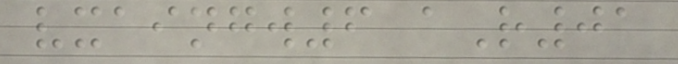vxaingw6 aR01
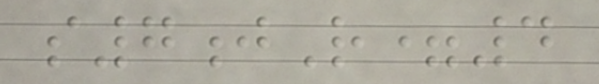s7jR=4
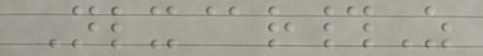Nlx@r#Z
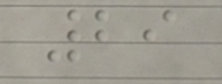29
